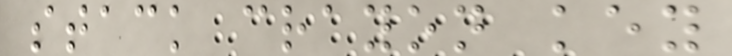stack crayon key
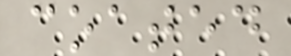coated
